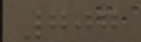707
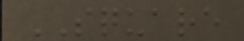SQUARE
